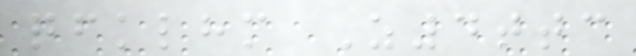qfklhm Z4ttc
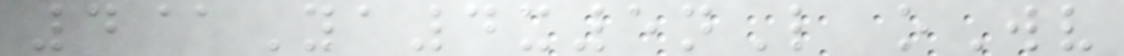4@Ya4x5nL oWv
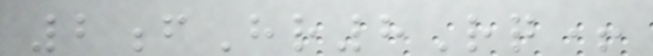2fHr8Rq+
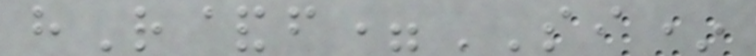hR&f=SI*
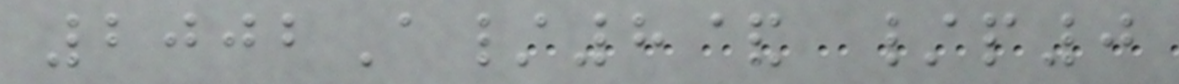2002A/8& /p0
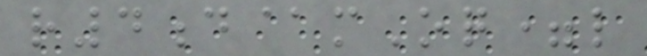r4d@mOq=l
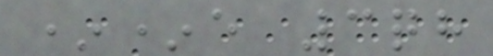**e 3qh
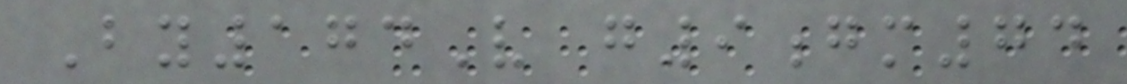By174V g9gm74
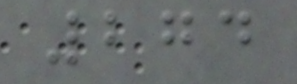274
